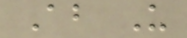About Us
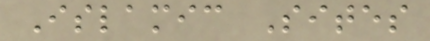Islamic Sites
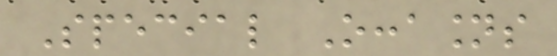Special Occasions
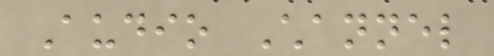Audio Channel
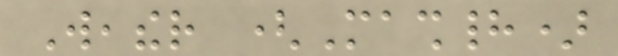Weather (Mashhad)
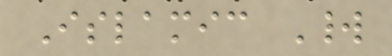Islamic World
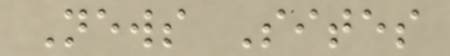News Sites
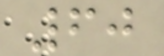60
